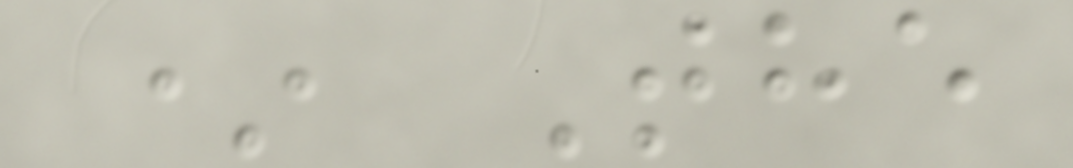* The
